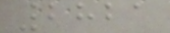2821
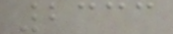2333
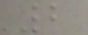2
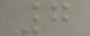7
